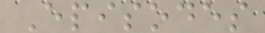Episodes
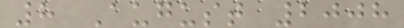8 August 2008
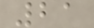21
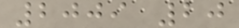2009 20
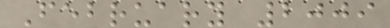February 2009
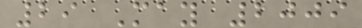29 May 2009
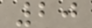20
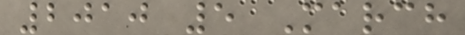2010 5 March
